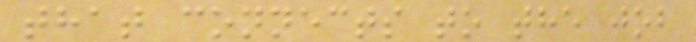that connects to the job
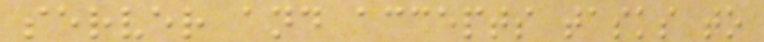server and accepts tasks to
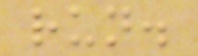run.
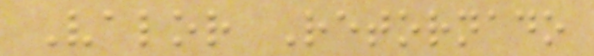Valor Retornado
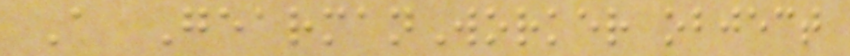A GearmanWorker object
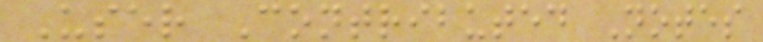User Contributed Notes
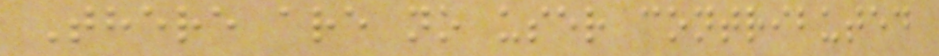There are no user contributed
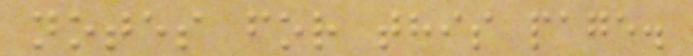notes for this page.
